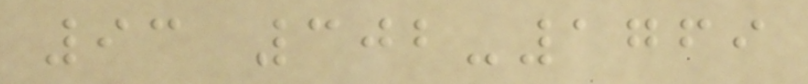93 302-1769
